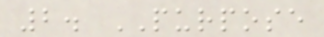2. PURPOSE
